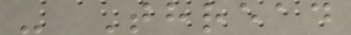- Thread
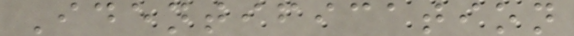Identification
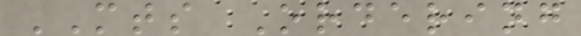MTS Ordering
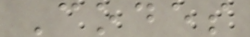Codes
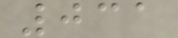031
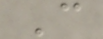C
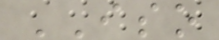ISO
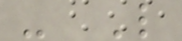- L
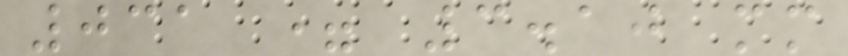031 = 3.10 mm
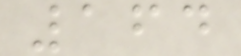164
